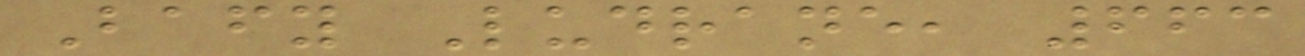Bafy Ludrane, 663
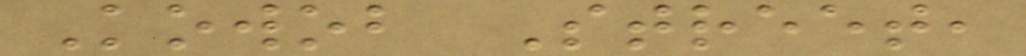Kowob Street,
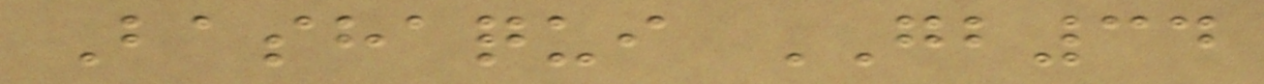Bashaqui GB34
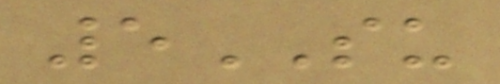5SU
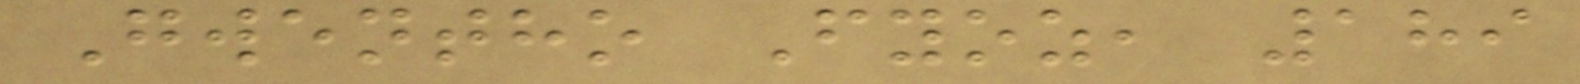Gwentho Fyoz, 189
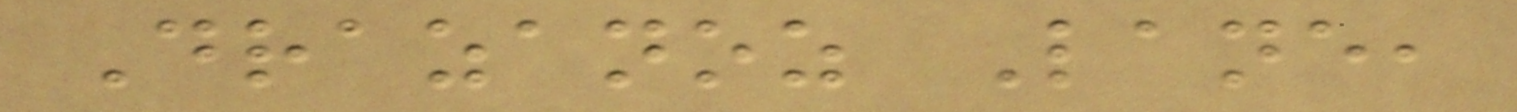Drazanoz Lane,
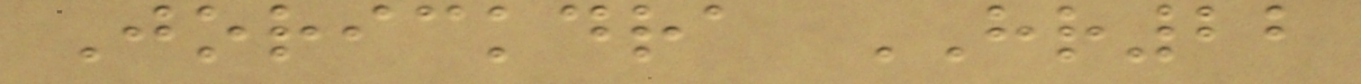Jorickdra HR22
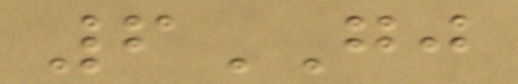6GJ
